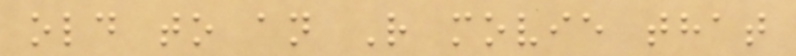old to an R movie that
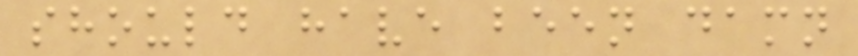should have been damn
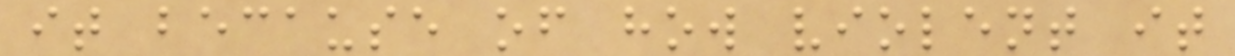it because of how violent it
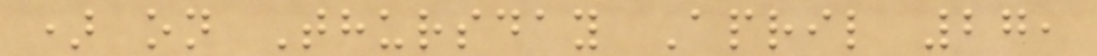) on Thursday April 27,
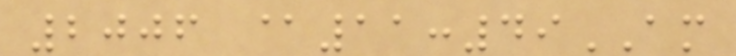2006 @11:49AM
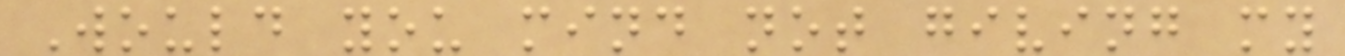Would you mind not giving my
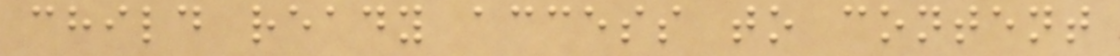child ready access to content
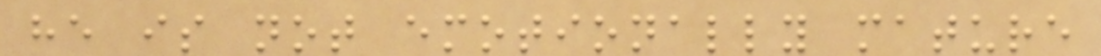he is not emotionally mature
